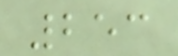253
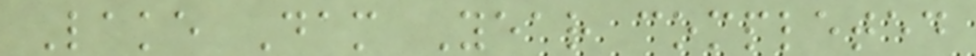Lake Dam Year completed
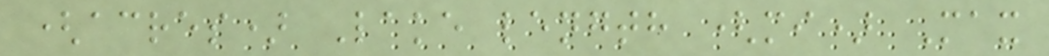(acres) Lake length (mi) Max
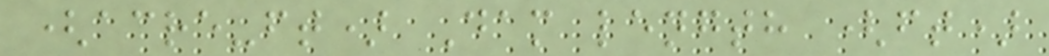(acre-ft) Dam length (ft)
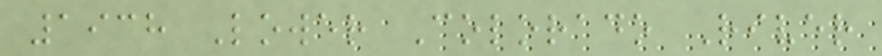1938 Lower Colorado River
